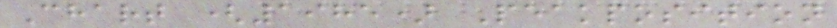Chart (1985) Peakposition
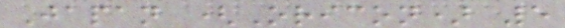Japan (Oricon) 5
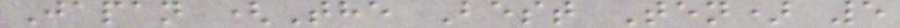Japan (The Best Ten) 5
